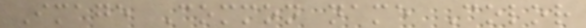Image Common name Color
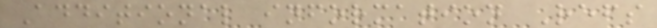Additional information Refs
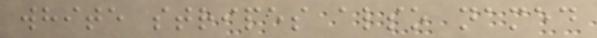white stripes also named
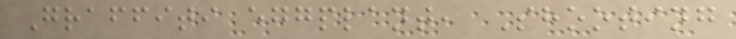Graffiti eggplant, Shooting
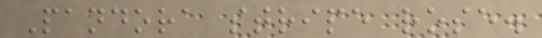Pandora stripe rose.
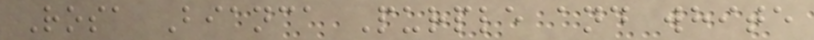Rosa Bianca Purple and white
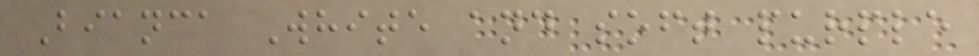Bianca White and soft purple
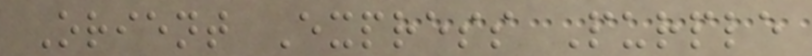Orient Express Purple
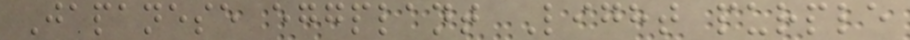Japanese eggplant Light purple
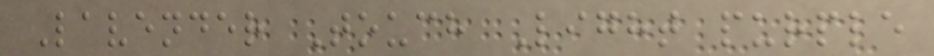Lavender Touch Light purple
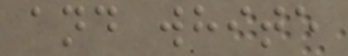and white
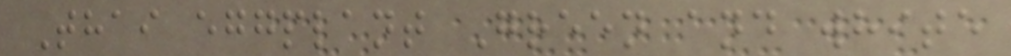Thai eggplant Green and white
